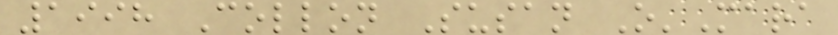1998 Collon Susan O'Mara
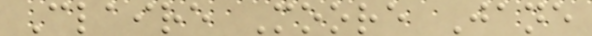Claire Moore Jane
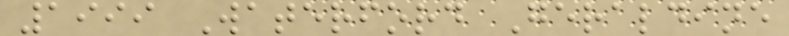1999 Waterford Geraldine
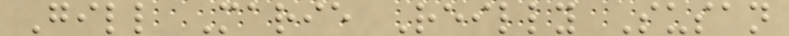Gill Marie Reilly Susan
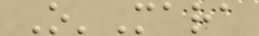O'Mara
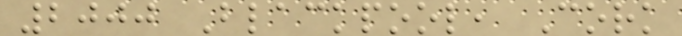2000 Blackpool, Cork
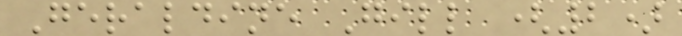Geraldine Gill (2)
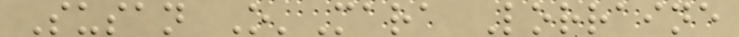Susan O'Mara Lorraine
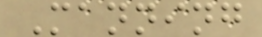Manning
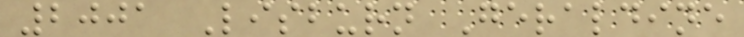2001 Lisburn Geraldine
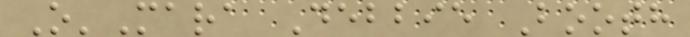O'Mara Debbie Booth
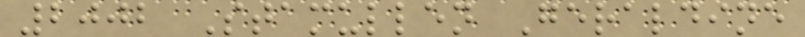2002 Stamullen Geraldine
